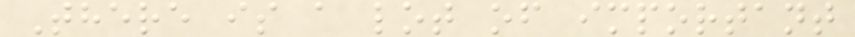There is a lot of important
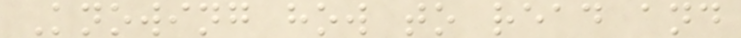Knowing how to read and
